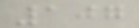107
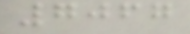7067
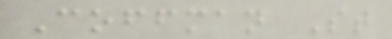Coffman St
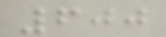600
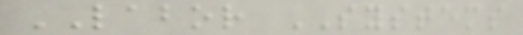LABOR SYSTEMS
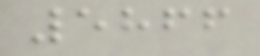5866
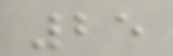25
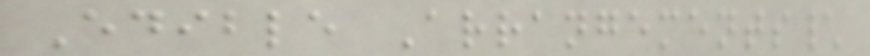Edible Arrangements\
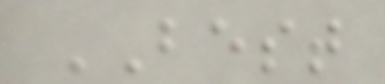BEST
